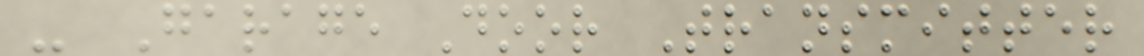- Garage Door Transmitter
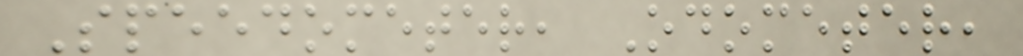Speedometer, Odometer,
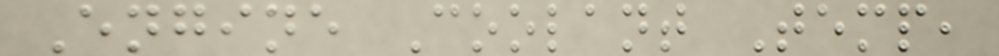Engine Coolant Temp,
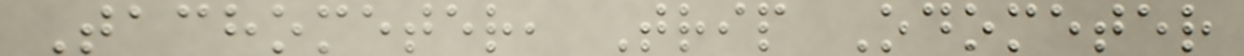Tachometer, Trip Odometer
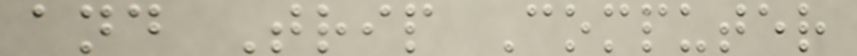and Trip Computer
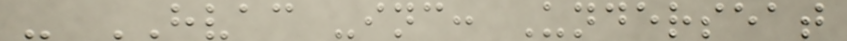- HVAC -inc: Underseat
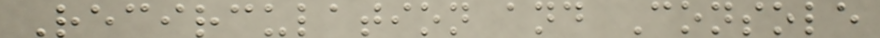Recirculation and Console
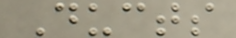Ducts
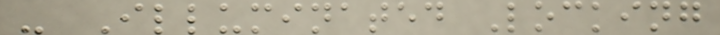- Illuminated Locking
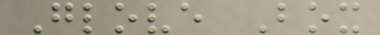Glove Box
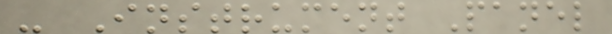- Instrument Panel
